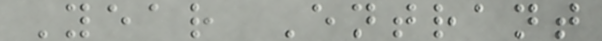Year Entrant
